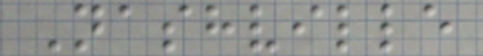Nashville
